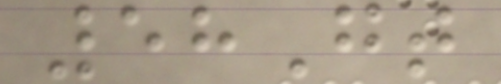58Gt
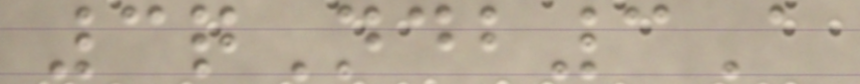3qNdb3A
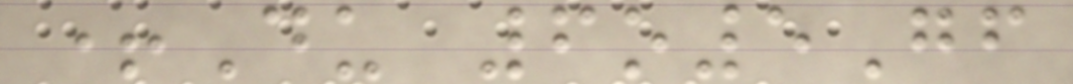+Du 6o5Gf
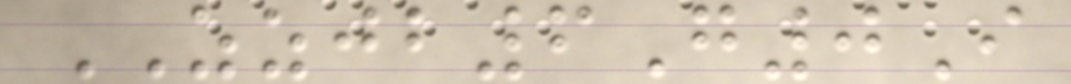ZZJB6G0I
